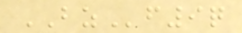BZf9q
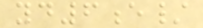yd6e/
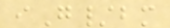iG/bm
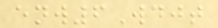enw6Wdjt
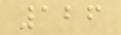126
